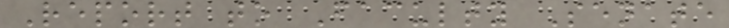Report to Faculty Senate
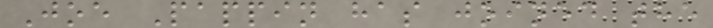Joe Pappin has joined the
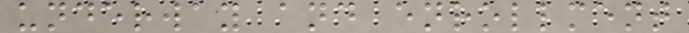underway and enrollment
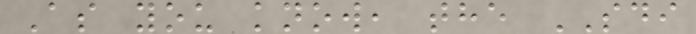As you know, the SDI
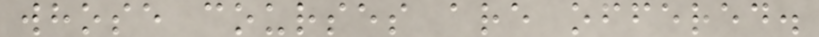whose courses are offered.
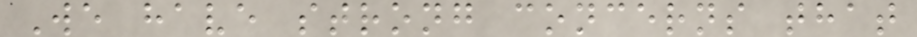We have strong concerns that
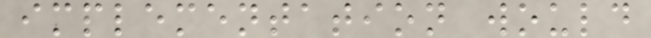implementation would
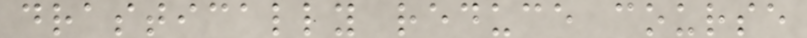drastically reduce course
